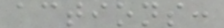actions:
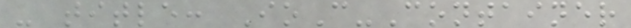- title: IoC-Container
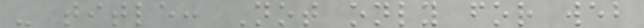- title: Not only for web
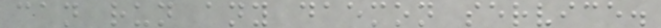can run any daemon service.
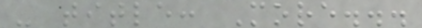- title: More...
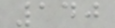140
